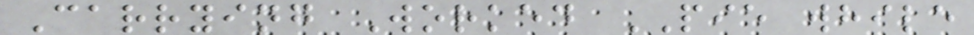Carrying Worked PIE while
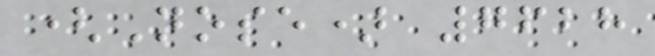(Nose) 7628
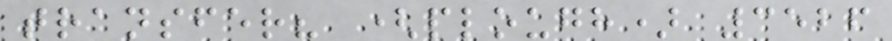transfer? (plough) 3526
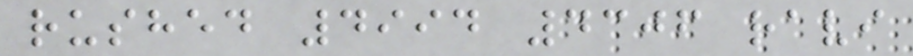rushed 4994 4306 ravi
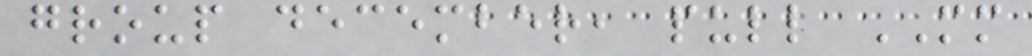group december, pull MM
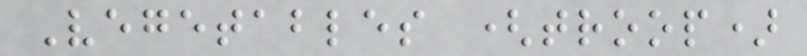Vegetables (troop)
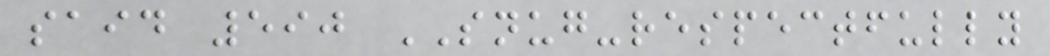said 590 SNUG-respectfully
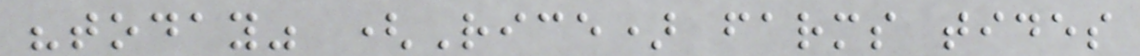"today" (Rice) farms tides
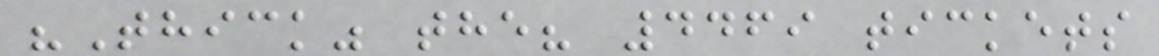"Thick" the? 4469 tickets
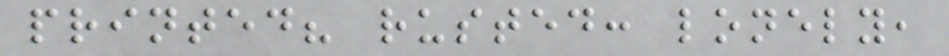printed? rusted: lonely,
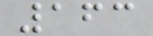163
